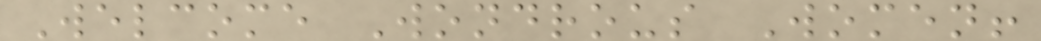Welcome Wondrous Women!
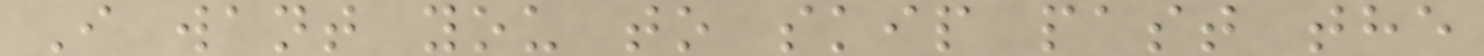I want you to skip past the
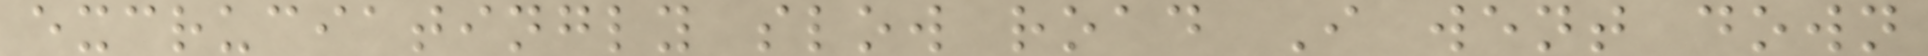excruciatingly slow road I went down
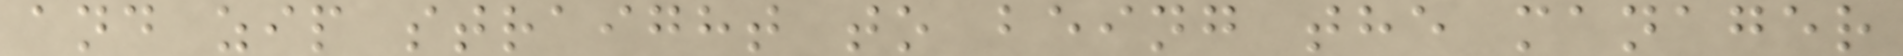and zip straight to being the manager
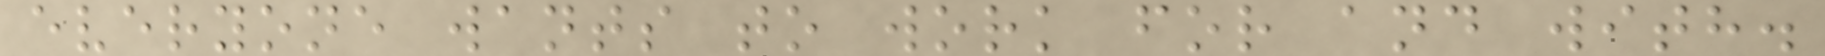everyone wants to work for and with.
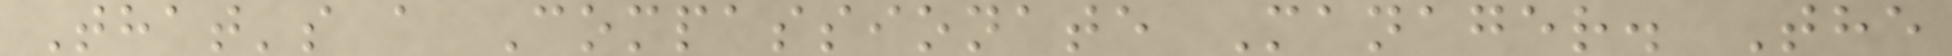That's a Compassionate Manager. The
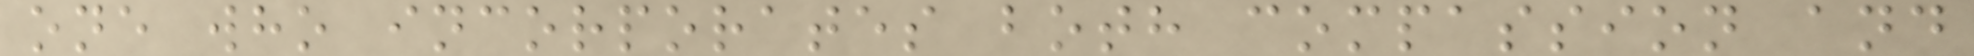one who incorporates both compassion and
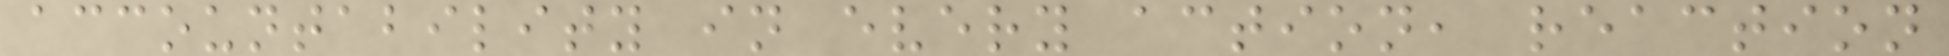accountability in every action, reaction
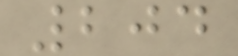204
